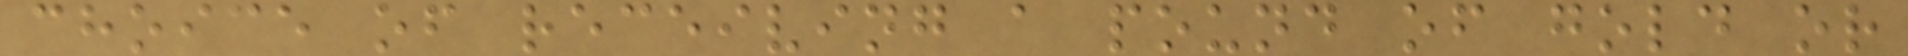choice of receiving a pound of gold or
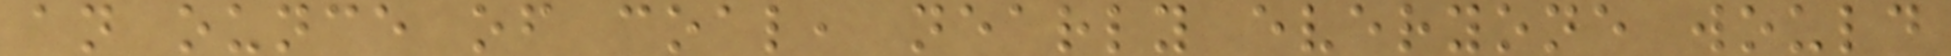an ounce of coal, nearly everyone would
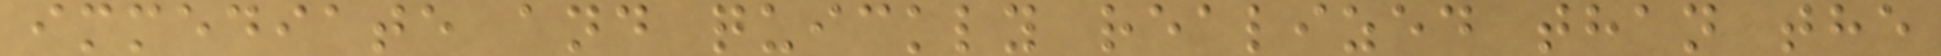immediate and quickly realized than the
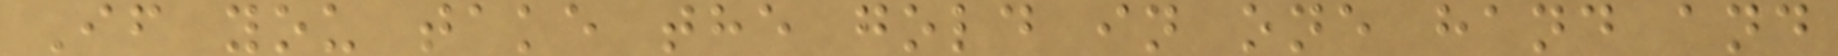If you take the gold in one hand and
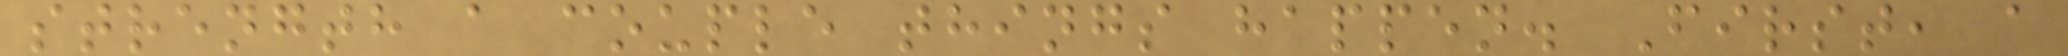strength a couple things happen. First, a
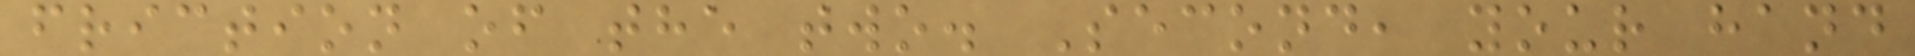friction of the two. Second, your hand
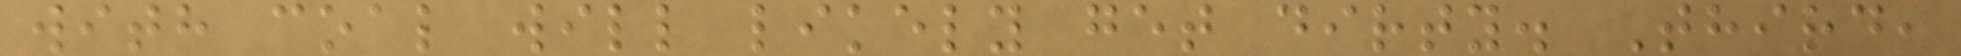with coal will likely get dirty. Third,
